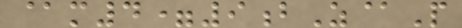@m4=9bZ@P
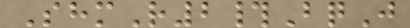ShmR2#BqJ
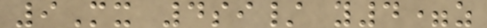9Mx 4si/ y4=z
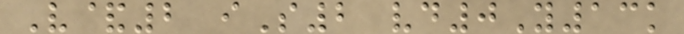V&2 iS2 vd0Y13k
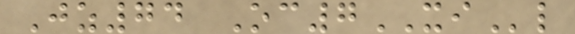Jz74 Oc7XIl
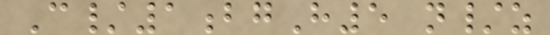C/1bgH5 n/z
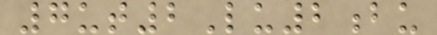7ut2Lu2bu
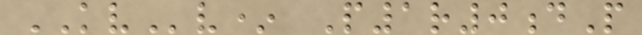KVv* P1r0dP
